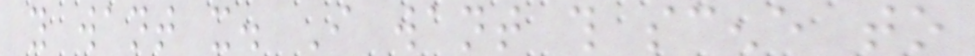you want it. I want this scene to
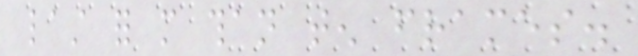last for more than ten frames.
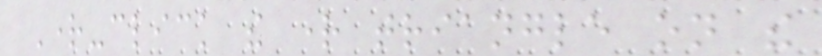Right-click the right triangle on the
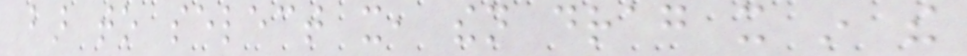bar to select it, then drag it in the
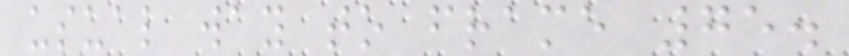usual way to frame 75.
